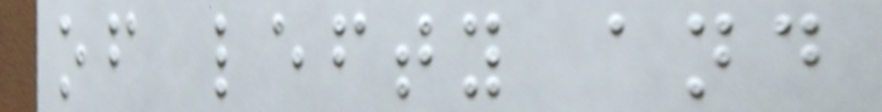of lefty and
